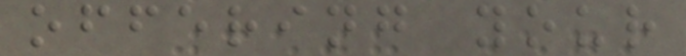offering your
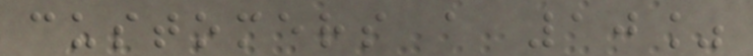customers a 10%
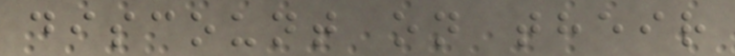discount on their
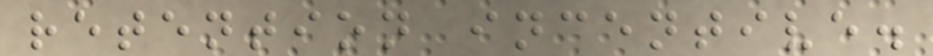retention incentive.
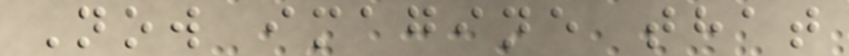Now imagine that
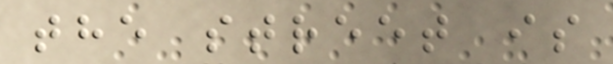the street is
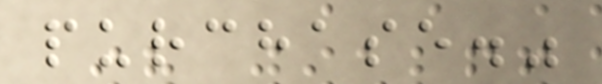purchase."
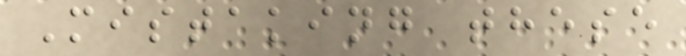Mistaking these
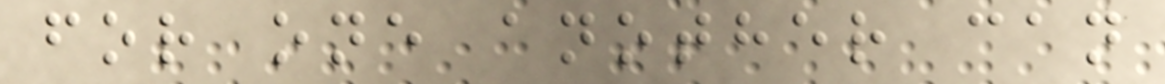for one another can
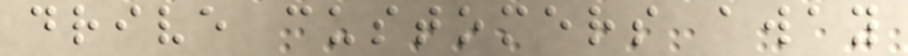drive customers away
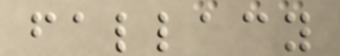fallacy
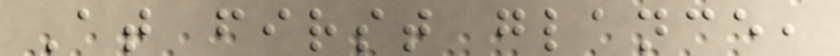At first glance,
